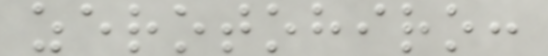zerotohiro:
